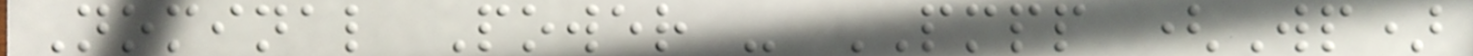Nominal Power - PMPP (Wp)
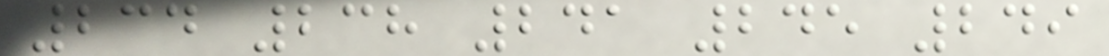234 238 241 245 249
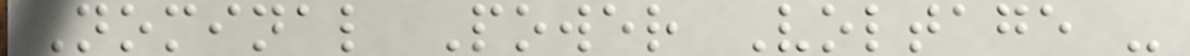Nominal Power Voltage -
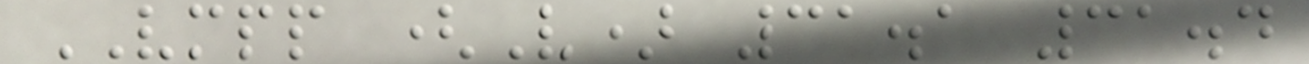VMPP (V) 31.1 31.4
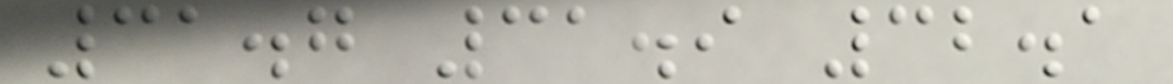31.7 31.9 32.1
